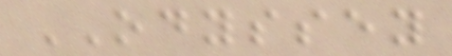ODYSSEY
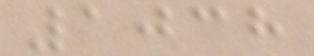1038
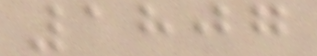1807
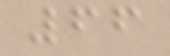66
